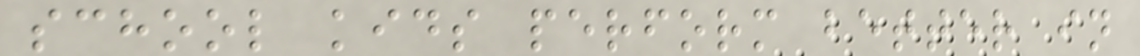school kids perform better in
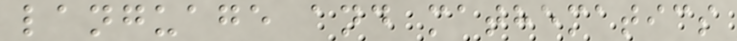language and mathematics
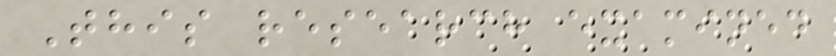This research examined
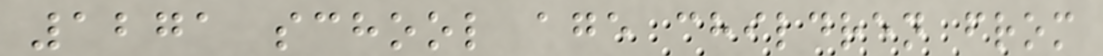1271 school age children from
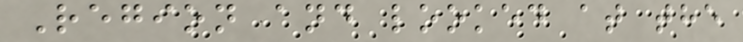Region and looked at the
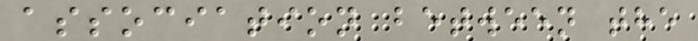association between the
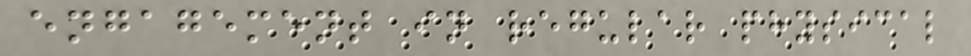engagement in regular physical
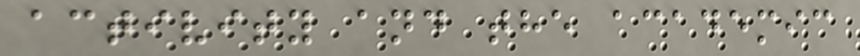activity and the academic
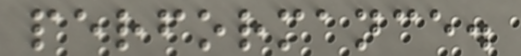performance.
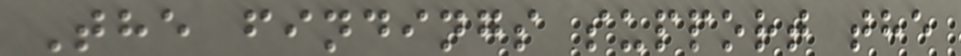The findings support the
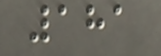181
